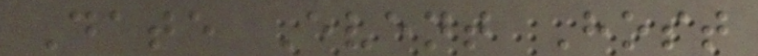Date Event Host
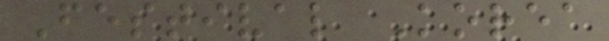Festival Korea
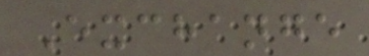Exchange
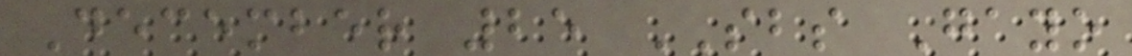December 25 SBS Gayo
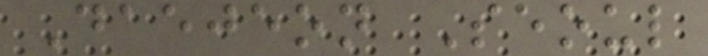Daejeon Seoul
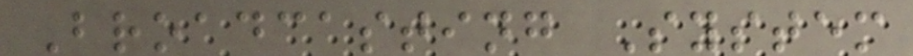Broadcasting System
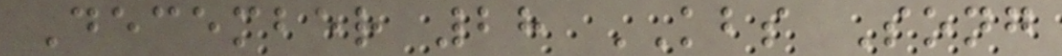December 28 KBS Song
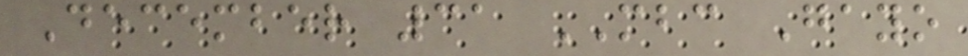December 31 MBC Gayo
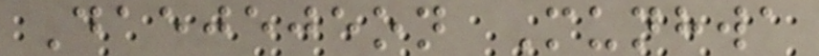Daejejeon Munhwa
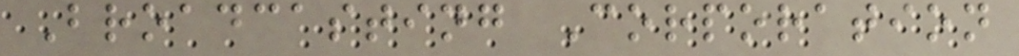Broadcasting Corporation
